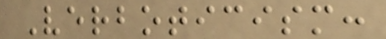Verboticism:
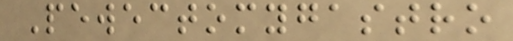Pewectomygastro
